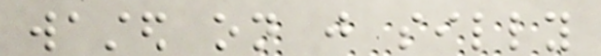wasted on just silly
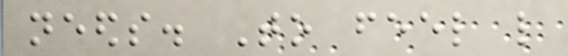needs. To feel like
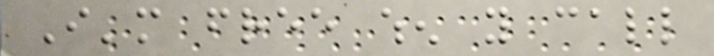I'm free when you call
